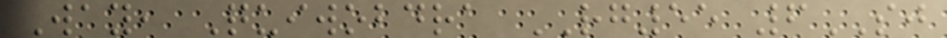Way, Quiwobdra RG55 6SJ
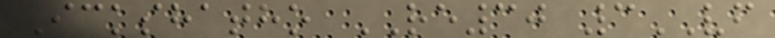Ickshatho RE30 3VF
